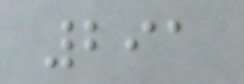291
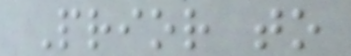Prior to
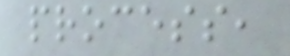process,
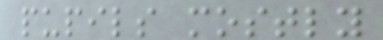pupils mostly
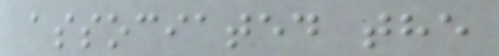associated the
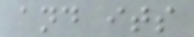and its
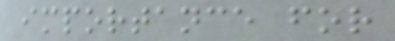importance for
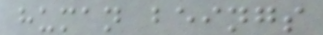human beings
